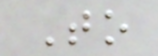To
